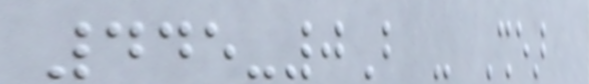445-0B - Shear
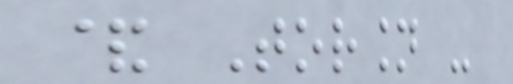& Torsion -
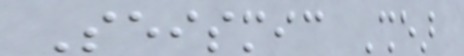Seismic Shear
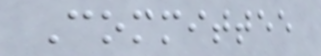Committee
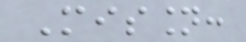Mission:
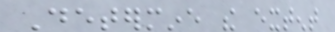Determine the extent
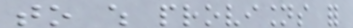to which provisions for
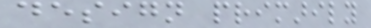design primarily
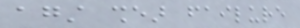against shear failure
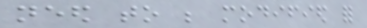need to be modified for
